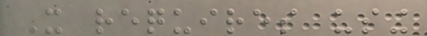It requires using
